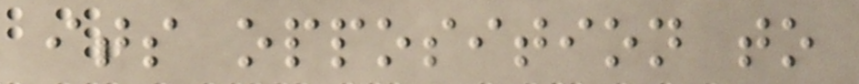its opposition to
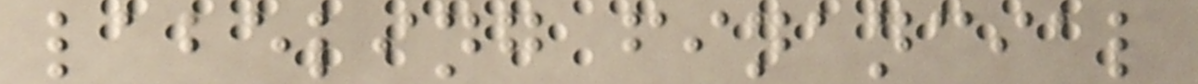labeling financial
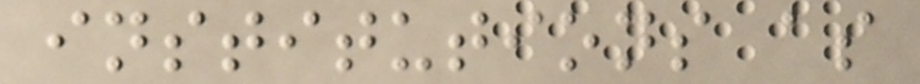institutions as
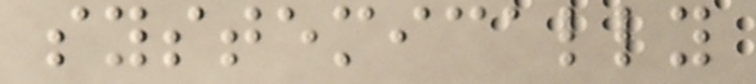systemically
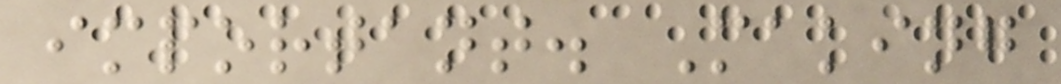important. Making
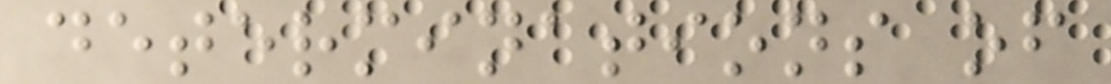determinations of
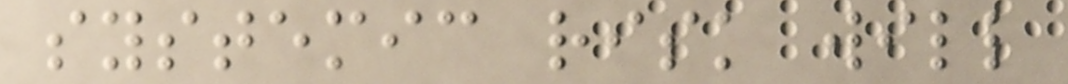systemic risk will
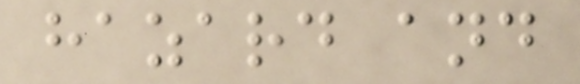hazard and
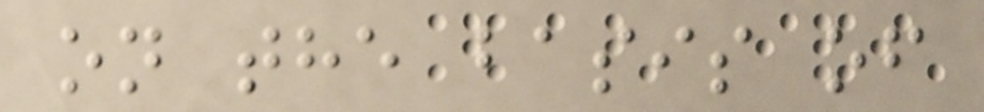on the basis of
